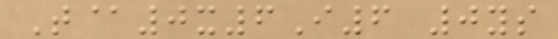T@0x6I6 0ys
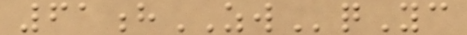61hZWqYc
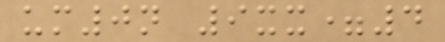um0n 9xx=4
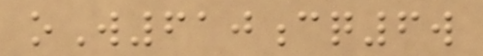oW610cq6w
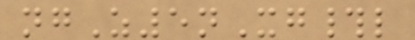ngZ5nXg#l
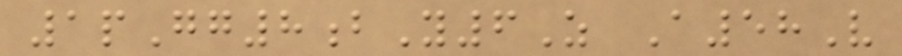1pGg8bY6Z A58V
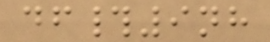df#9nh
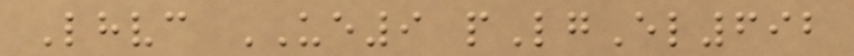Lhvc UE9 pLgEl692
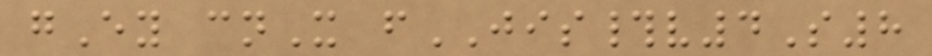gEy cnX fJIS#v4S8
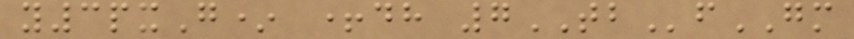y3pxG* +dh 7TBfGM
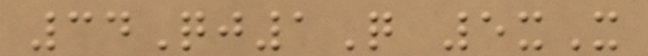34Qj1Q 5xX
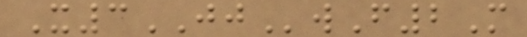X3JJwF2M
